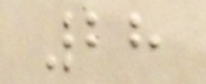28
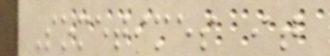Sometimes it
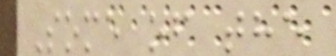Some of the
